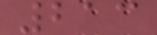213
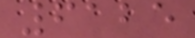6125
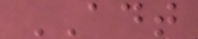ADT
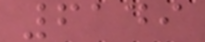6149
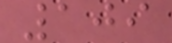109
